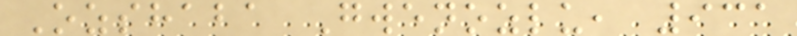Ozshaba Gwenozlu, 931
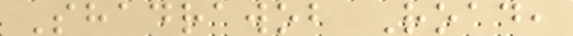Shadrawob Road,
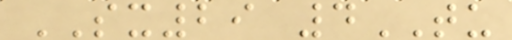SX29 4TU
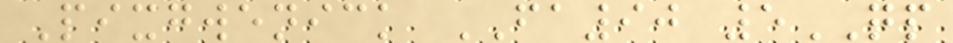Pixgwenick FA90 5QP
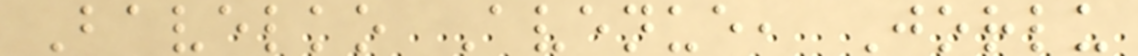Bavelko Avenue, Jorlu
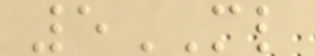5ML
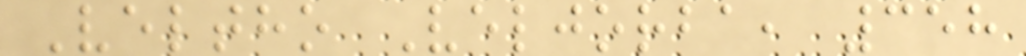Veltho Veljorba, 358
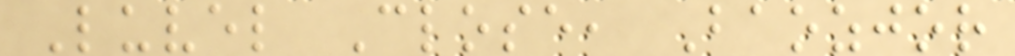Luvel Close, Baozjor
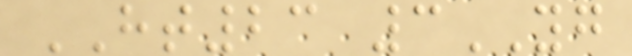HT23 3YG
